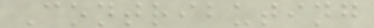Contributing
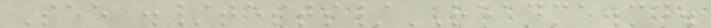See ./tests/README.md.
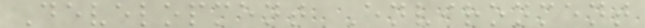Development Environment
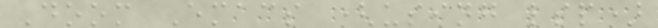Doom Emacs (using lsp)
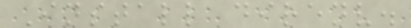Install direnv.
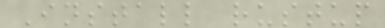Install rustup
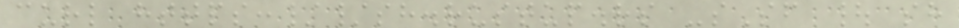curl https://sh.rustup.rs -sSf | sh
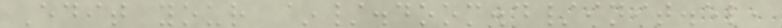Edit your ~/.doom.d/init.el,
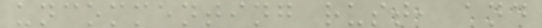uncommenting rust, and
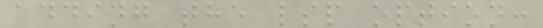adding the lsp option:
